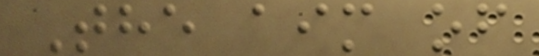The aim of
